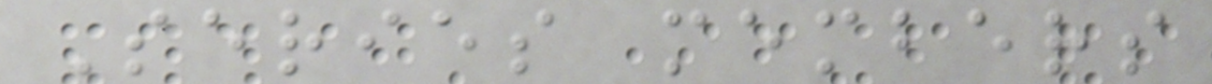Series members
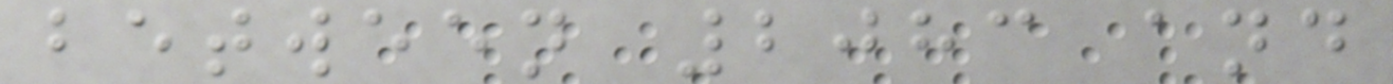between 2083 and
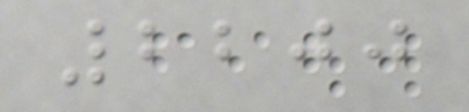2200
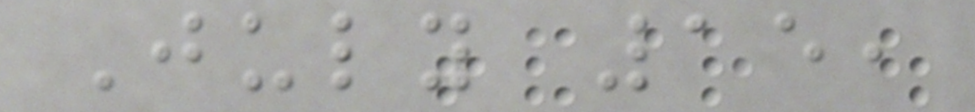July 15,
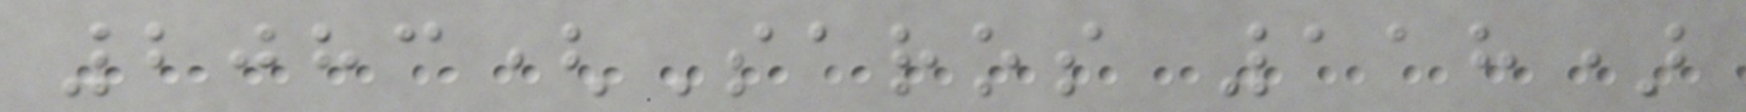2083(Saros 118)
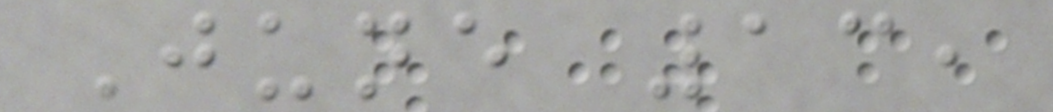June 13,
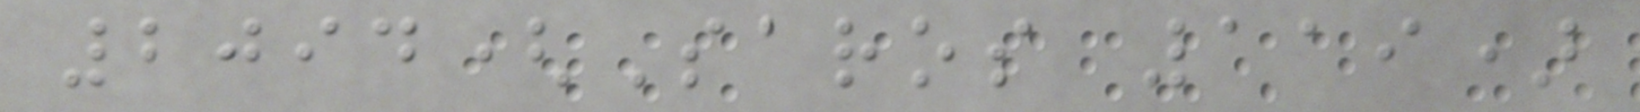2094(Saros 119)
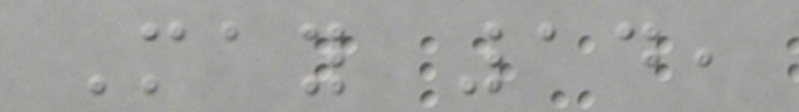May 14,
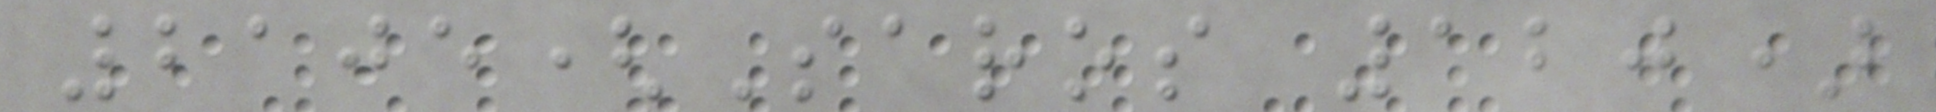2105(Saros 120)
